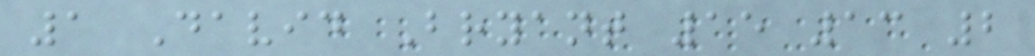1 David Bryant 15 13 2
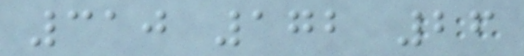310 172 26
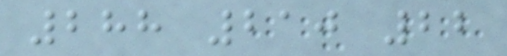288 210 22
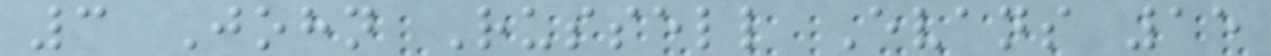3 John Russell Evans 15
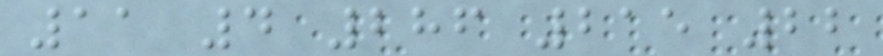11 4 286 215 22
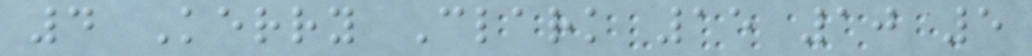4 Kerry Clark 15 10 5
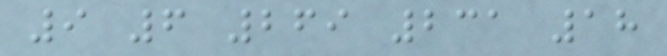9 6 269 231 18
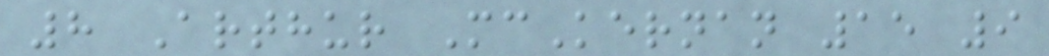8 Arthur McKernan 15 9
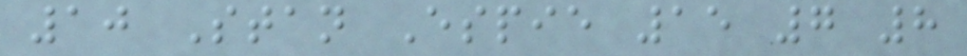10 Stan Espie 15 7 8
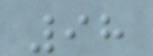98
